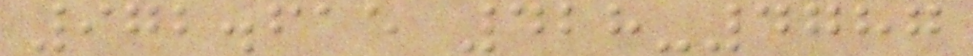972.615 428-4787
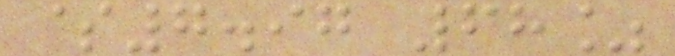$7.97 68%
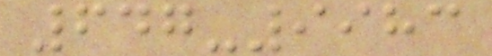647-9983
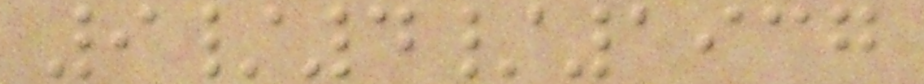9/4/1937
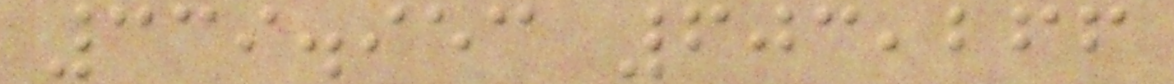339.953 603,266
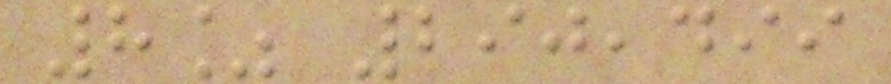8% 290,499
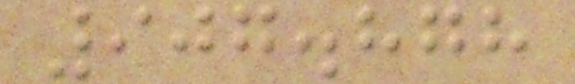907.878
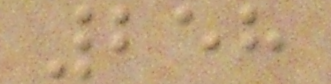258
